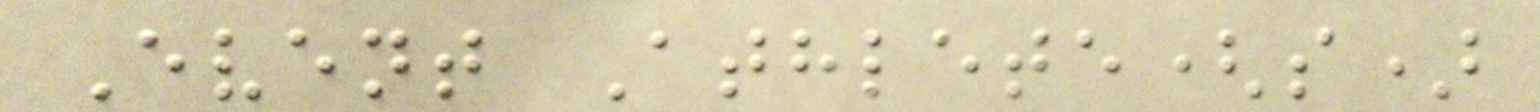Event Athlete(s)
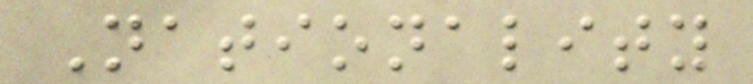Nationality
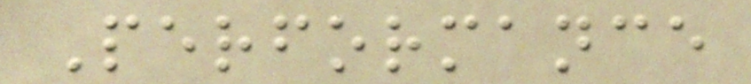Performance
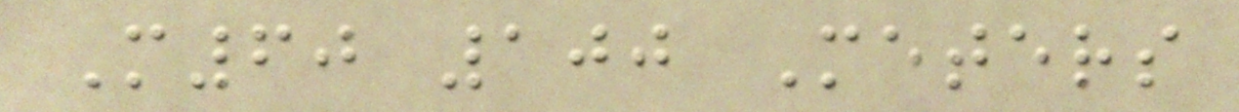M60 100 Meters
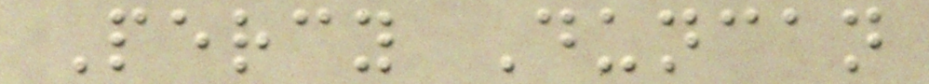Percy Duncan
